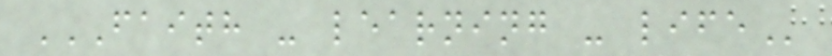FAITH - LEARNING - LIFE
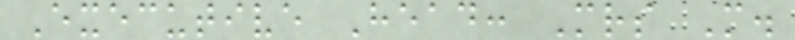Executive Head: Mrs M.
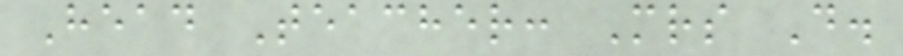Head Teacher: Mrs D.
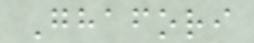Ghafori
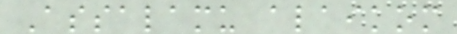Assalamu alaikom
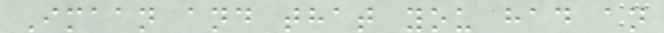Imaan and that you had an
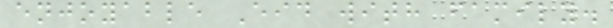enjoyable Eid with family.
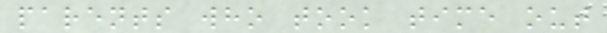parents who took time out
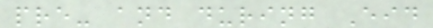pre- and during Eid
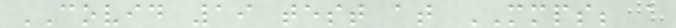COVID 19 test at MMPS; a
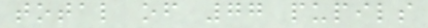total of 77 pupils
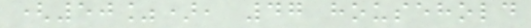(50%), 47 household
